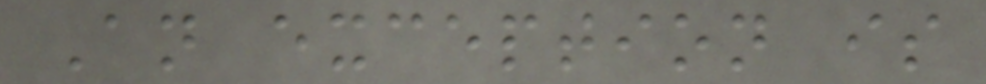An exception is
